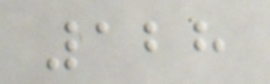128
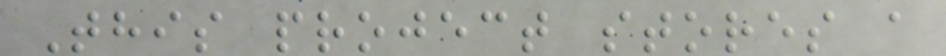This project stores a
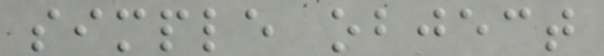simple object
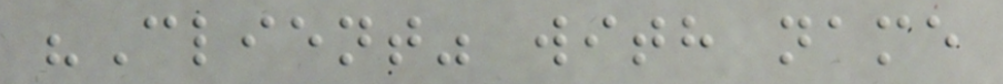"Client" with name
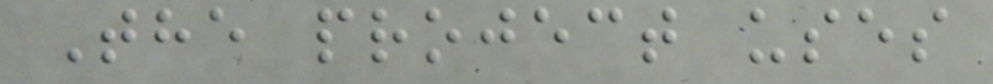The project uses
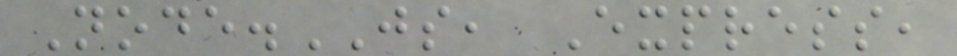Node.JS, Express,
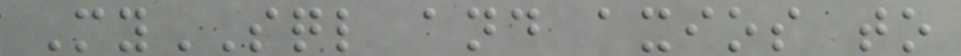MySQL and axios to
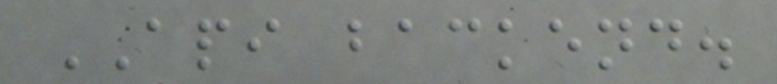API backend.
